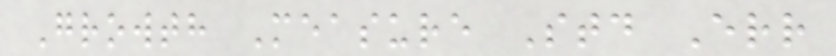Growth Measure Std Err
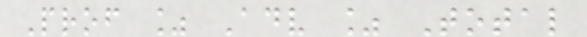Prof % Adv % Total
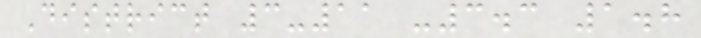District 3-11 -3.3 1.8
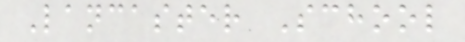Lancaster School
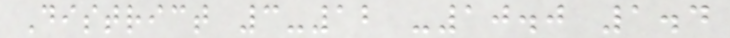District 3-12 -10.0 1.4
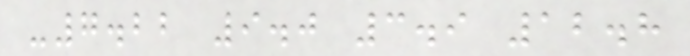-7.22 9.0 3.9 12.8
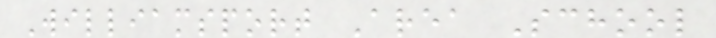Williamsport Area School
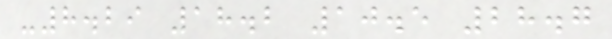-8.29 18.2 10.5 28.7
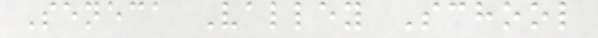Seneca Valley School
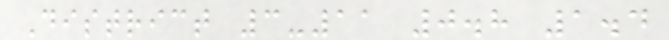District 3-11 0.8 1.4
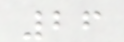26
